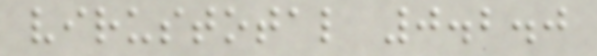virustotal 0.2.0
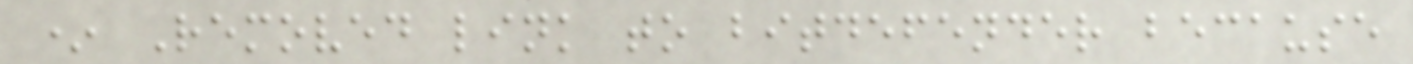* Removed link to bitdefender because
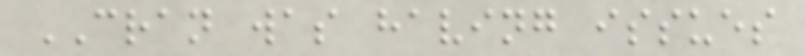CRAN was having issues
